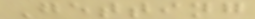Getting
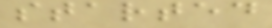started
